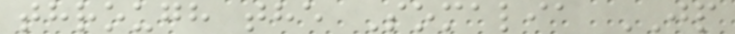through the Somalia JP
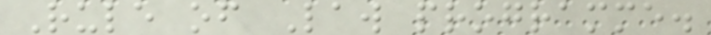Rule of Law programme.
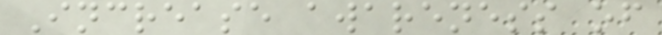Increase awareness of
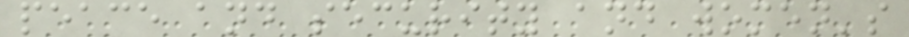peace and security and women's
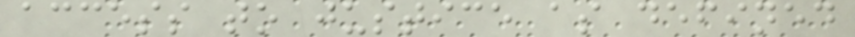access to justice as defined
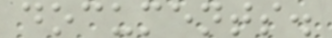documents.
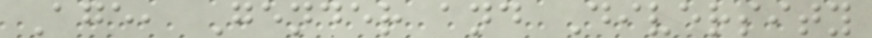Age, Gender and Diversity
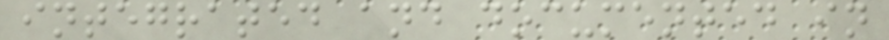integrated and documented in
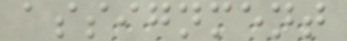assignment
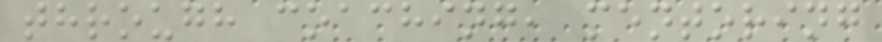through coaching, mentoring
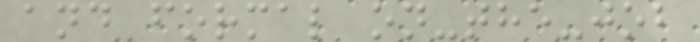and formal on-the-job
